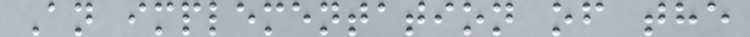An implementation of the
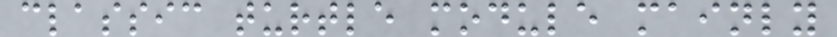classic turtle module mainly
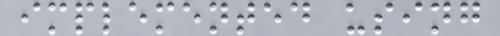implemented using
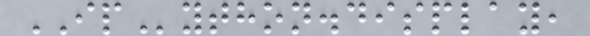IPython.display,
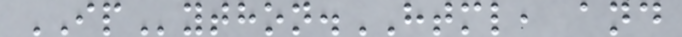IPython.HTML, and
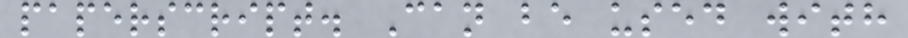paperscript. Can be used with
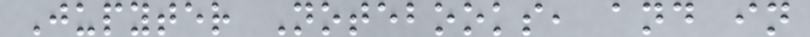Jupyter Notebooks, and in
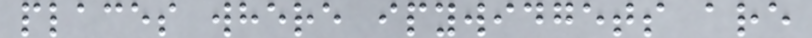places where ipywidgets are
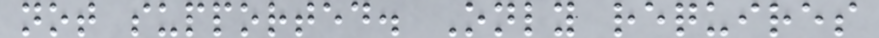not supported. Only requires
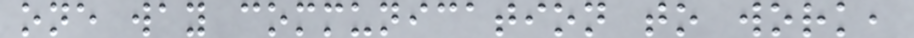one way communication to work,
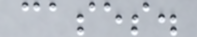cases.
